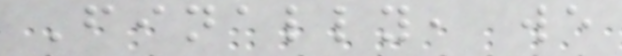Finally, we
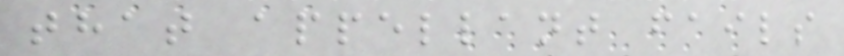that appellant fails
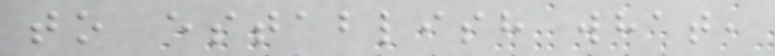to establish what,
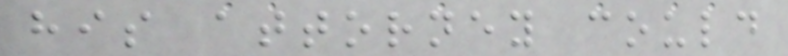his attorney could
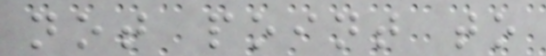not point to
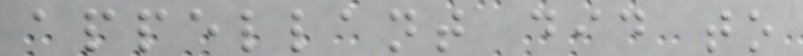appellant did to
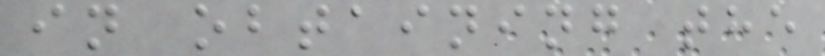in obtaining the
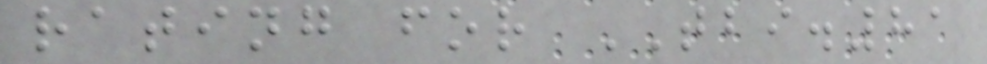rating for TBI.81
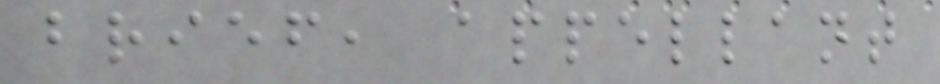brief, appellant
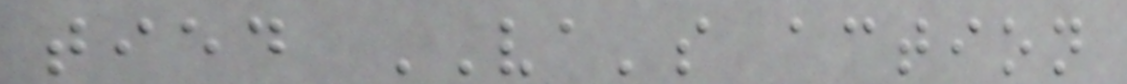tied VA's action
